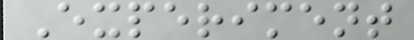Experiment
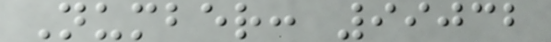Number: 99032
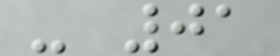- 01
